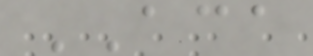ACA
